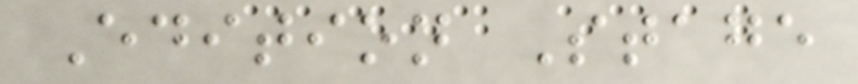Edition Stage
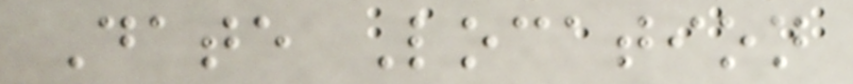Date Location
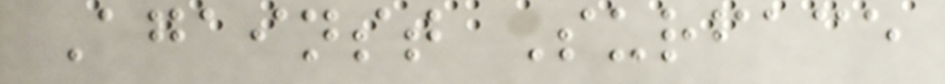Against Surface
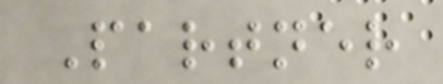Partner
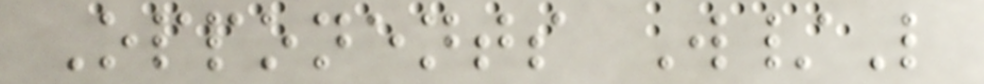Opponents W/L
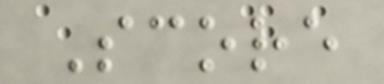Score
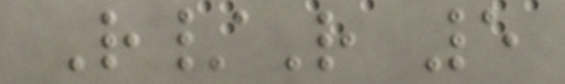R/R 5
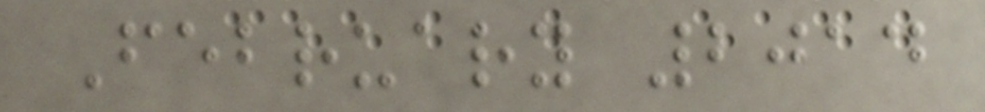February 2014
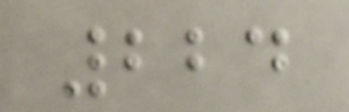224
